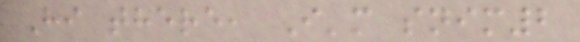Hi there, I'm snim2
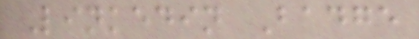Linkedin Badge
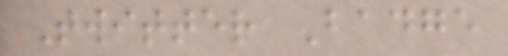Twitter Badge
